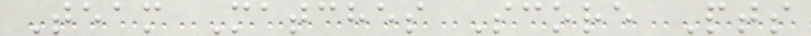Team Matches Score Pts
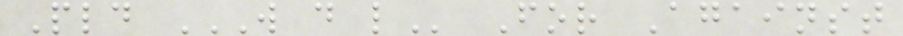Pld W D L For Against
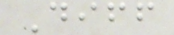Diff
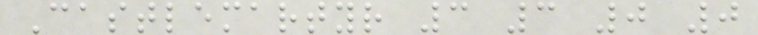Castlemartyr 3 3 0 0
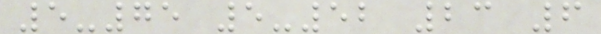5-75 5-52 23 6
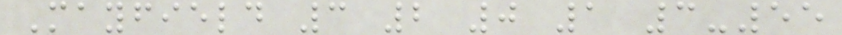Mayfield 3 2 0 1 3-55
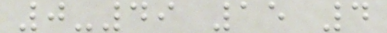0-49 15 4
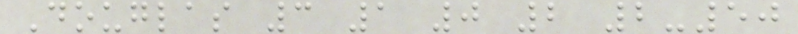Douglas 3 1 0 2 2-50
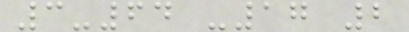3-64 -17 2
